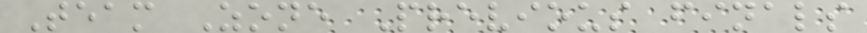Team Zone Previous finals
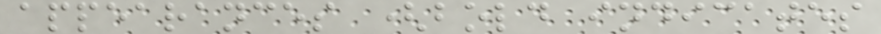appearances (bold indicates
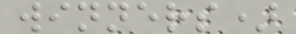winners)
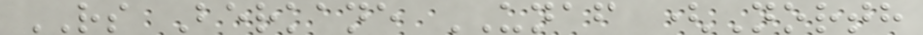RS Berkane UNAF (North
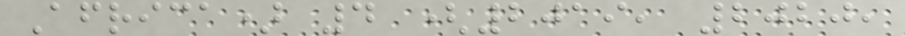Africa) 4 (2019, 2020,
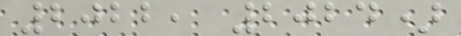2022, 2024)
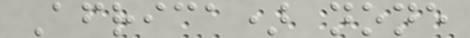Africa) none
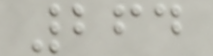264
